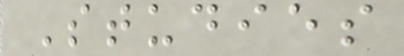Studies
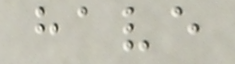have
